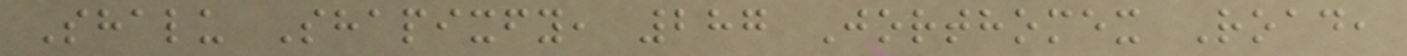Shalu Shapixfy, 287 Jorthomex Road,
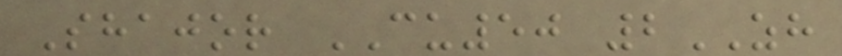Shajor CU50 2ZH
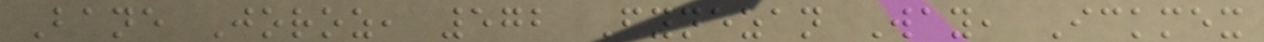Bane Joroz, 572 Fynezan Way, Ickmex
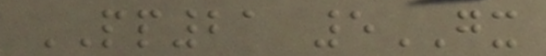PP21 5GX
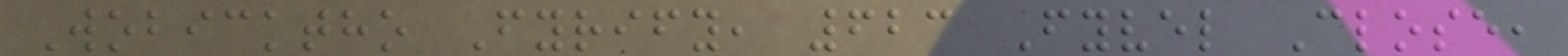Wobicktho Fyrify, 623 Fyvel Close,
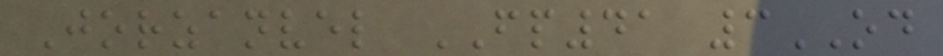Jorzanvel FP41 3OD
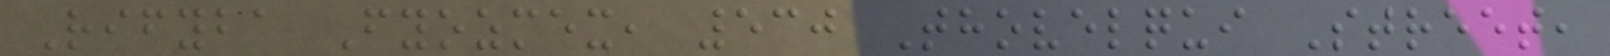Rifyba Fyozmex, 530 Thovelqui Street,
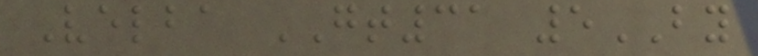Velba GT31 5BY
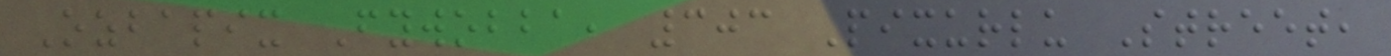Ozbapix Fywobba, 303 Pixurlu Street,
